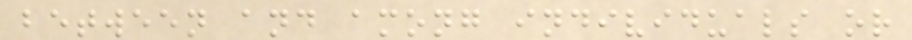between and among individuals or
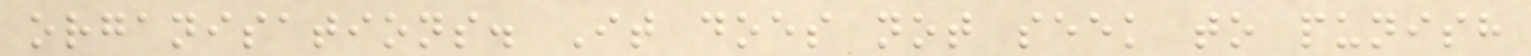organisations. It does not seek to punish
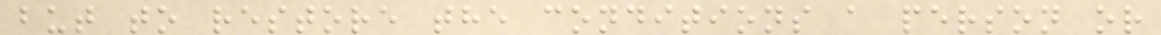but to restore the conditions a person or
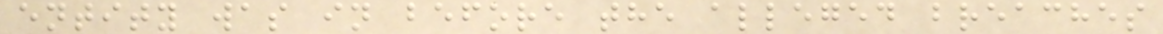entity was in before the alleged breaches
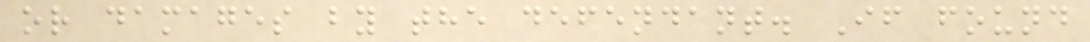or damages by the defendant. If found
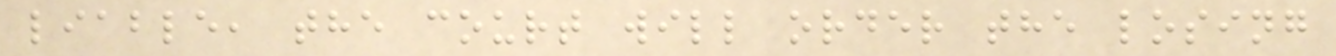liable, the court will order the losing
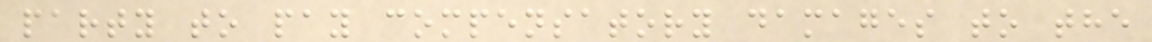party to pay compensatory damages to the
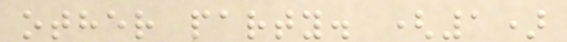other party. (1)
